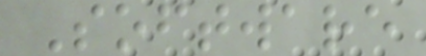Software
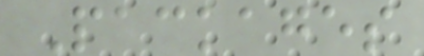Packages
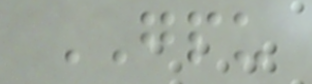GPU
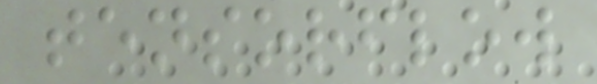tensorflow
